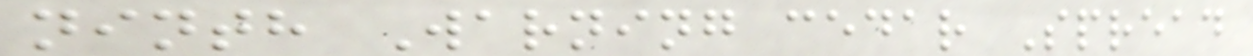ninth Warning cedar Spread
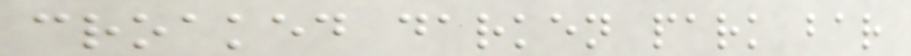croaked darken park bar
